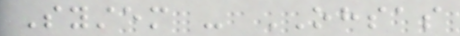System - OHSAS
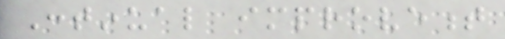Continual improvement
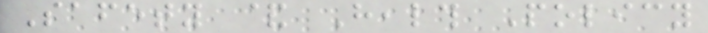Safety & Health Policy
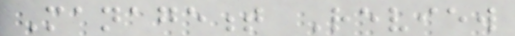Management Review
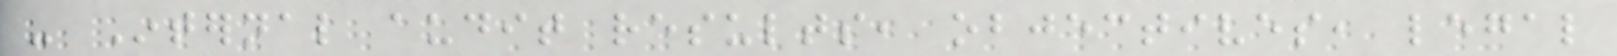- Internal audit results, objectives, legal
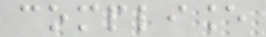compliance
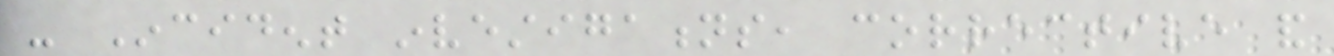- Incident investigations, corrective and
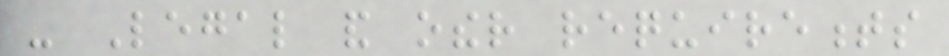- Legal and other requirements
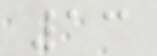13
